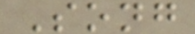Song
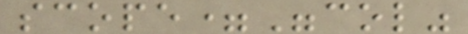scope="col"
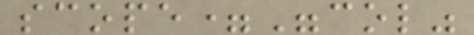scope="col"
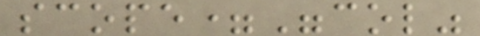scope="col"
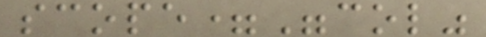scope="col"
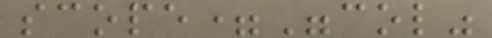scope="col"
